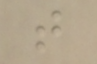t
